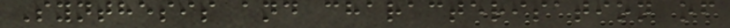Synthesis and characterisation of
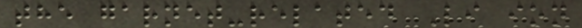the garnet-related Li ion
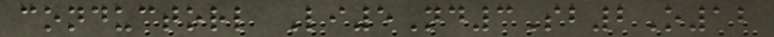conductorl Li5Nd3Sb2O12
